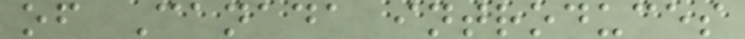of Canada introduces
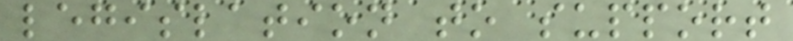legislation to support
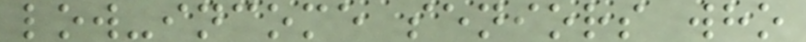low-income seniors who
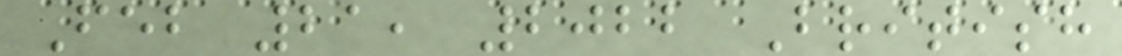Feb 21, 2022 British
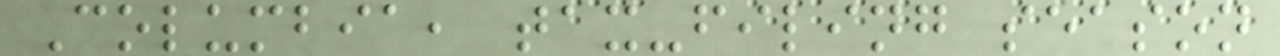Columbia, tax-filing season
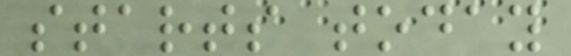starts today
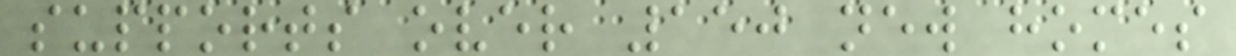supports over 150 new homes
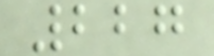227
